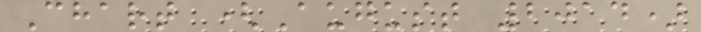Chart (August 2014)
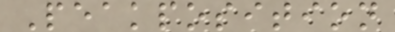Peakposition
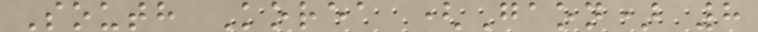South Korea (Gaon) 8
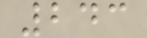243
